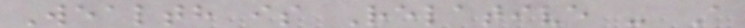Wealth is Relative - A
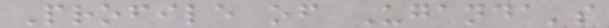Profile of Uganda's
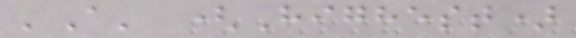'A' (Highest)
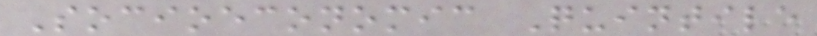Socioeconomic Quintile
